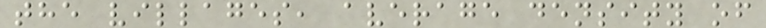the villages, average density of
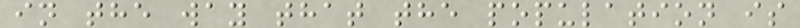in the way that the population is
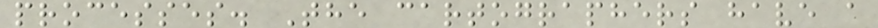processes. The cartographers have a
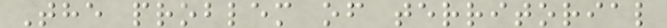The problem of territorial
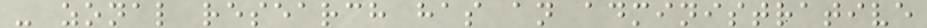- zonal research has an administrative
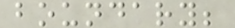boundary;
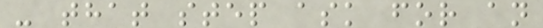- that step ask for an
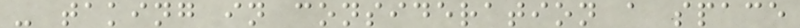- taking in consideration a space
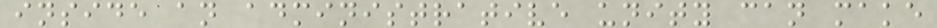inside an administrative unity can make
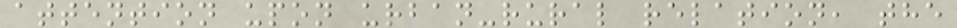attention upon urban-rural relation, the
